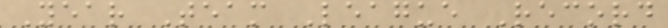Year Team League Record
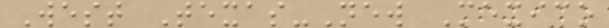West Texas-New Mexico
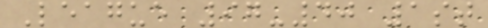League 97-40 1st
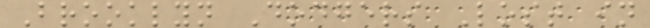Brooklyn Dodgers Lost in
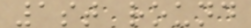1st round
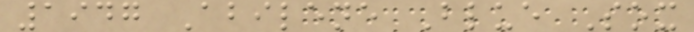1947 Abilene Blue Sox
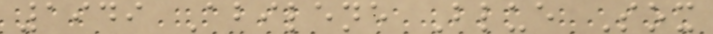1949 Abilene Blue Sox
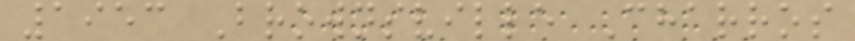1953 Brownsville Charros
